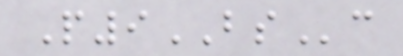P9BSc
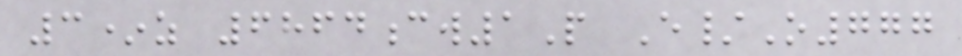3*z 6864cw1P E/O777
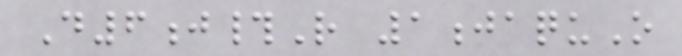D6j#R 1jaquO
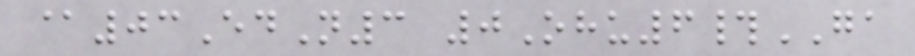@03EdN3 0Ohu6#GA
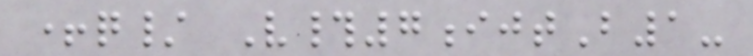+q/ V#7ijtB1-
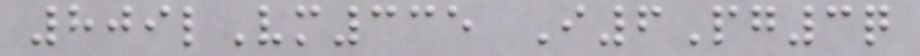809lVm335 I6Pg3q
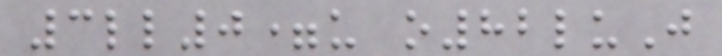3ll0=u o82luJ
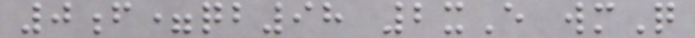0f=qb98 2xE wmQ
